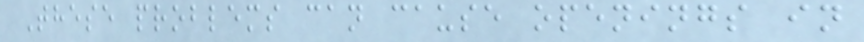These problems can cause openings in
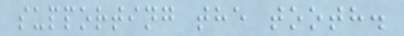supporting the tooth.
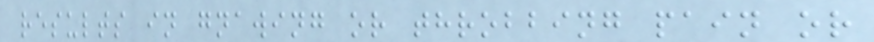results in gnawing or throbbing pain or
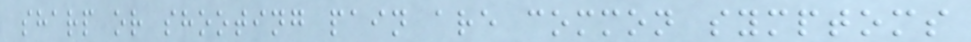sharp or shooting pain are common symptoms
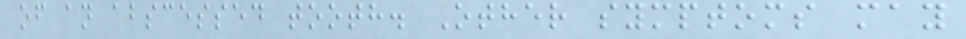of an abscessed tooth. Other symptoms may
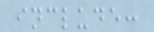include:
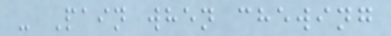- Pain when chewing
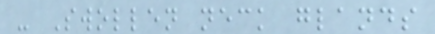- Swollen neck glands
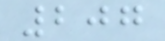207
